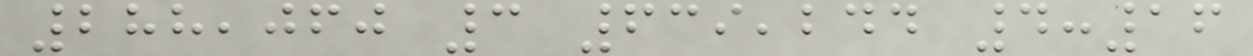288,060 3 639,244 4:16
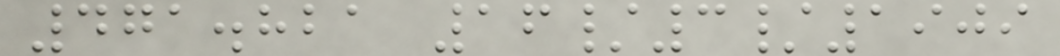471.821 16/3/1909
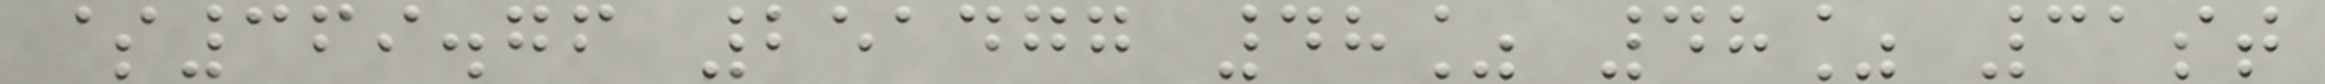$369.76 251477 48% 48% 31st
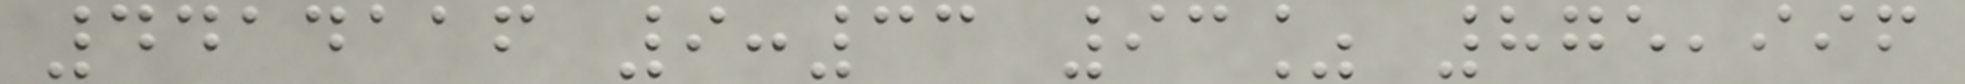4414116 9:33 93% 875,996
